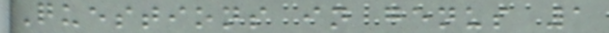Questions in genus 1
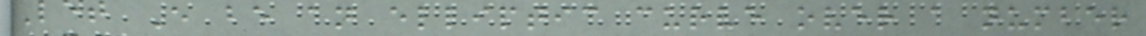Let E be an elliptic curve over a number
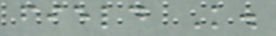field K.
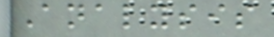Analysis
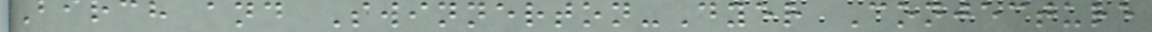Birch and Swinnerton-Dyer Conjecture
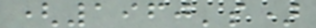(1960's)
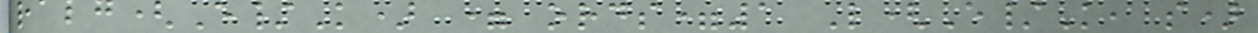ralg(E/K) = ords=1 L(E/K, s)
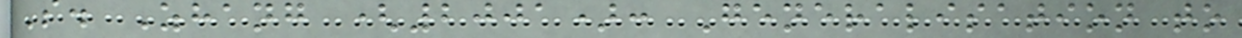S. Zhang (2001): Generalisation to
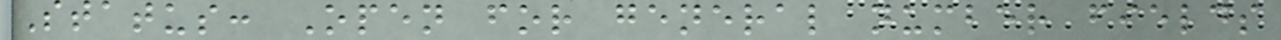Status: Open for general number fields
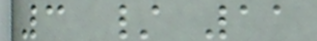3 / 11
